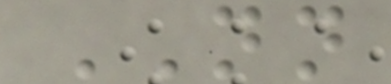NN
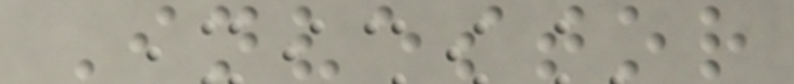Investor
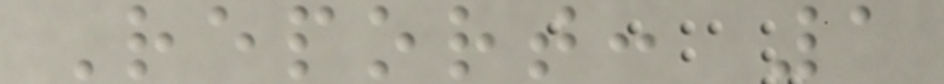Report: 1
